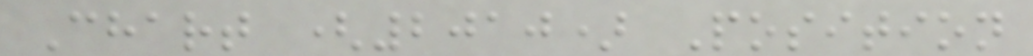Chart (2010) Position
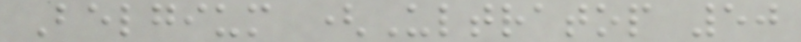Belgium (Ultratop 50
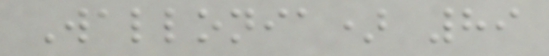Wallonia) 89
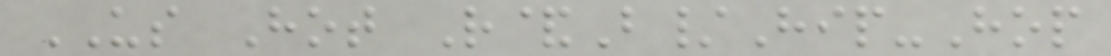US Hot R&B/Hip-Hop
